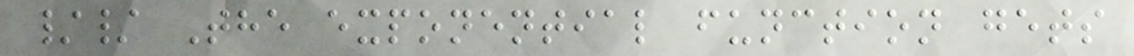// The exponential function gets
